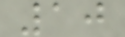10
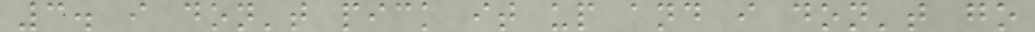3. i don't pick it up and i don't go
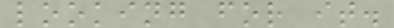looking for it.
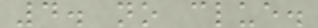4. no clue.
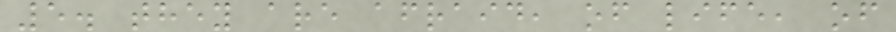5. they are afraid, of life, of
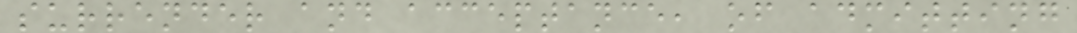surrender and acceptance, of admitting
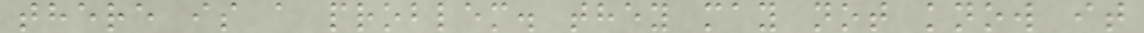there is a problem. they may not know it
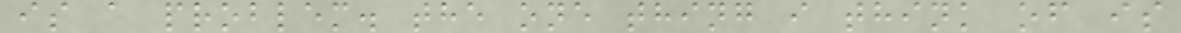is a problem. the one thing i think of is
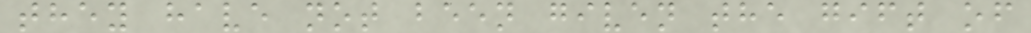they have not been given the gift of
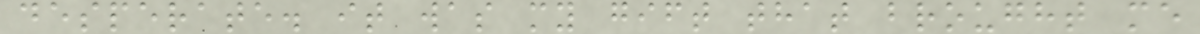desperate. it was my gift that brought me
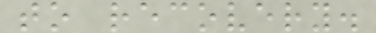to recovery.
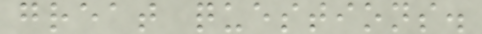great questions.
